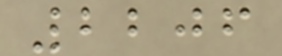2206
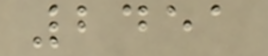2451
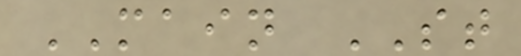MAIN ST
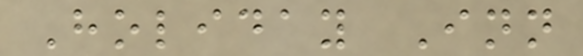Holiday Inn
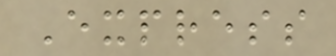Express
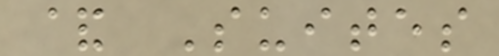& Suites
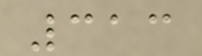313
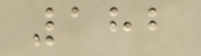182
